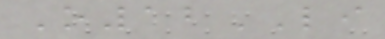O12LI
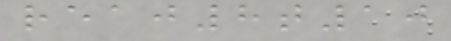reaj8t10
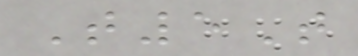T5T
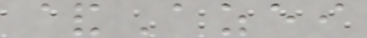&Azei
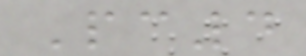Pc4
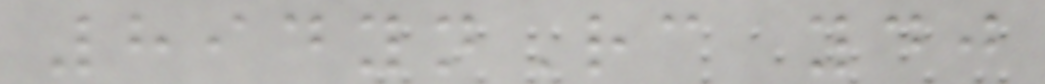894ynRc ydj
